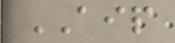AIP
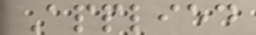Applied
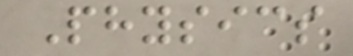Physics
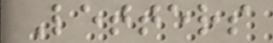Letters
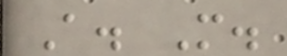A. M.
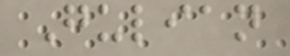Gulian
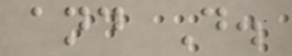and D.
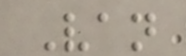Van
